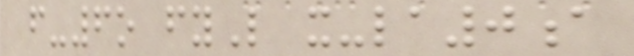f-6o fyL x-la0a
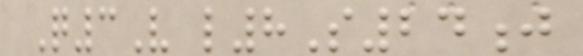Q3V l8S24j
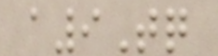a9Tq
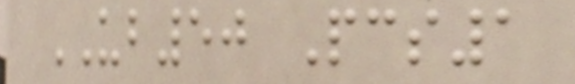UB50 Pcs1
